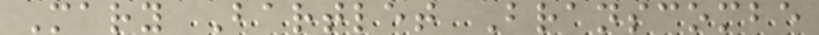Mary Bartlet Branscombe
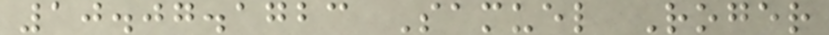10.07.1723 Samuel Roger
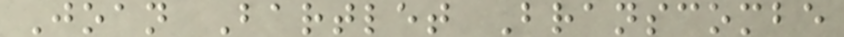Joan Bartlet Branscombe
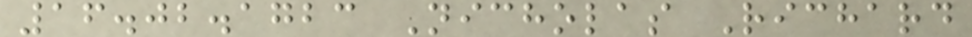16.02.1723 Nicholas Richard
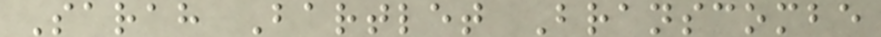Sarah Bartlet Branscombe
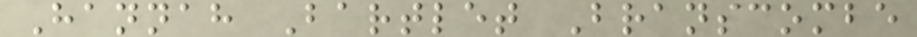Hannah Bartlet Branscombe
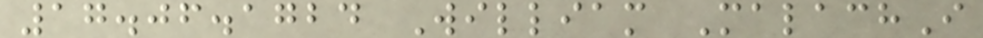17.06.1724 William MalachI
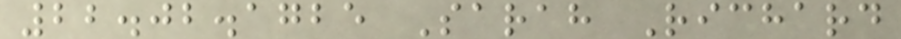22.02.1725 Sarah Richard
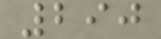290
